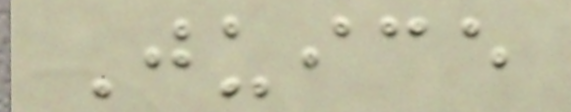Juice
